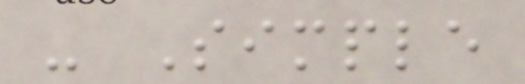- Simple
